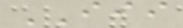III
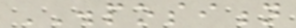DISPOSITION
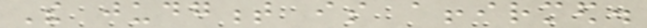The judgment is affirmed.
